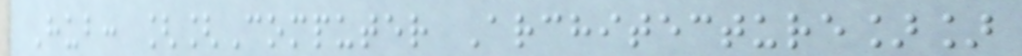Hub: [[Computer Architecture]]
